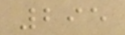295
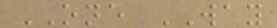ONE WAY
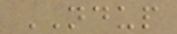NDUP
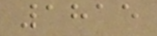1815
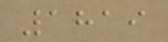1819
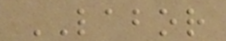LABOR
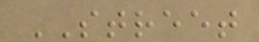STREET
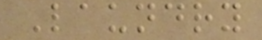Laundry
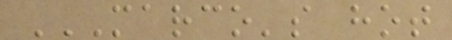MARCO'S HOT
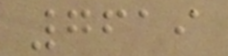7619
